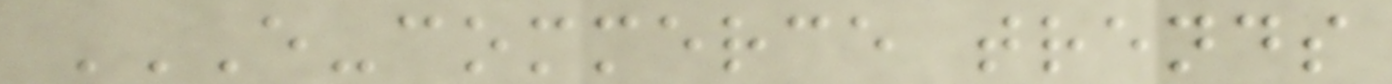E-COMMERCE TRENDS
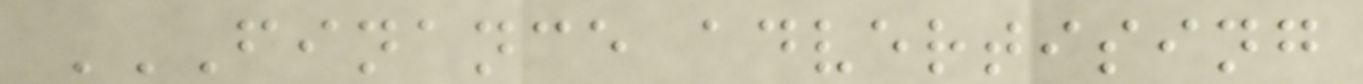FINANCE ADVERTISING
